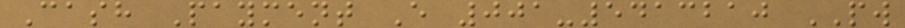Cash Payment E 001-5413210 PW
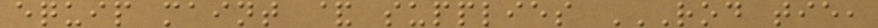equip maint & supplies ROD TIE,
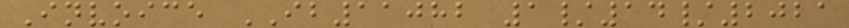Invoice IB11082 1/14/2021
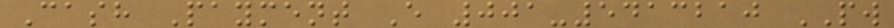Cash Payment E 001-5413210 PW
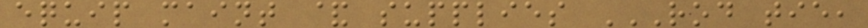equip maint & supplies ROD TIE,
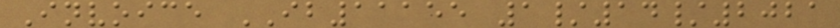Invoice IB11155 1/14/2021
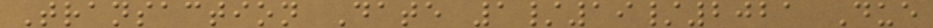Transaction Date 1/19/2021 Due
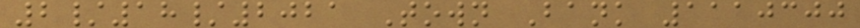2/18/2021 Town Bank 1110300
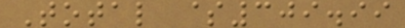Total $309.99
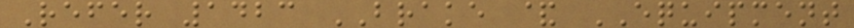Refer 1423 BRAKE & EQUIPMENT
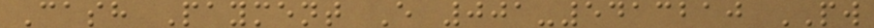Cash Payment E 001-5413210 PW
